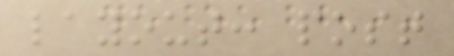layout: post
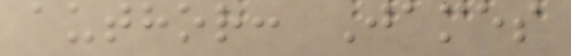author: James
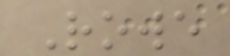Rowe
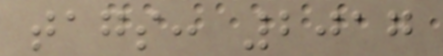tags: 2017
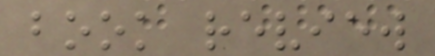book review
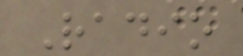Radio
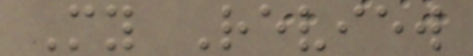My Review
